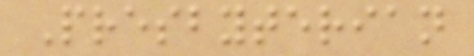Presbyterian
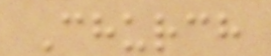Church
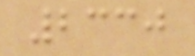2330
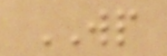WP
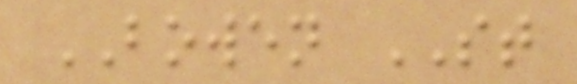BOWEN ST
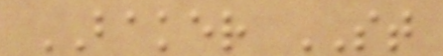BAKER ST
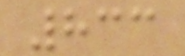833
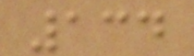134
